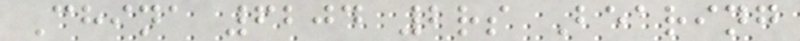China 6204 2rs Bearing
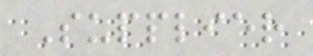Supplier
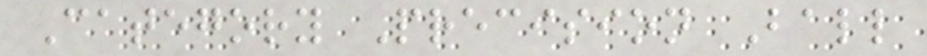Category Precision Ball
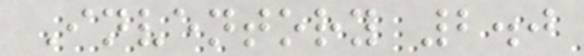Inventory 2.0
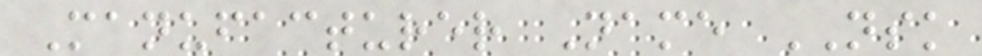Manufacturer Name NSK
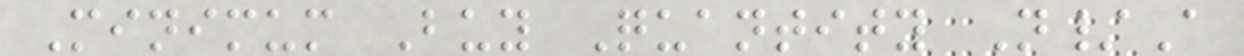Minimum Buy Quantity N/A
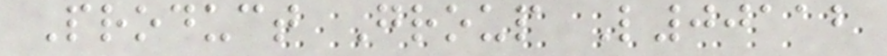Product Group L00112
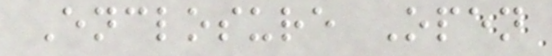Enclosure Open
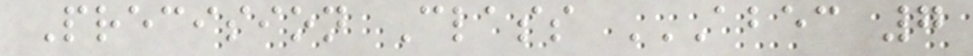Precision Class ABEC 7
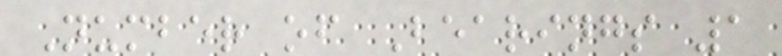Number of Bearings 1
